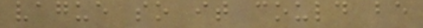vague so it could be
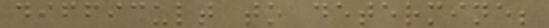difficult to determine;
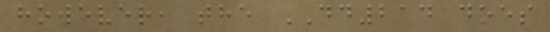however, the DD214 does
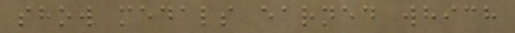show medals earned which
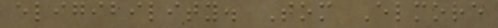eligibility. Tom Elmore
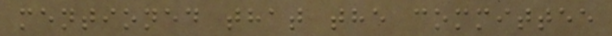mentioned that the committee
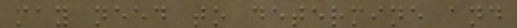may need to determine and
